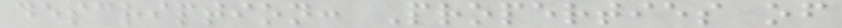description: Properties of
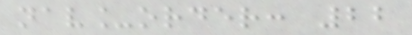nav_order: 22
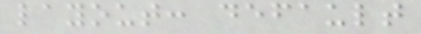layout: default
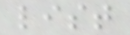list
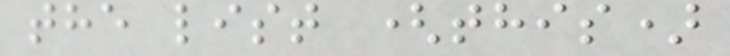the list (this)
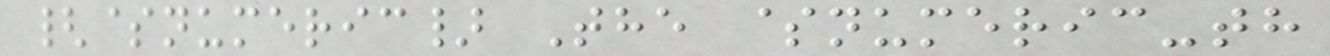{$numeric} The $numeric-th
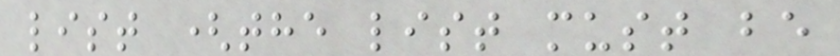list (the list must be
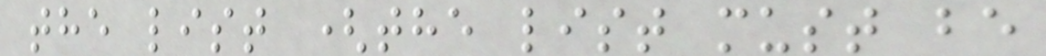the list (the list must be
